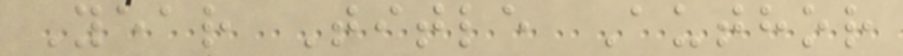Year Title Author
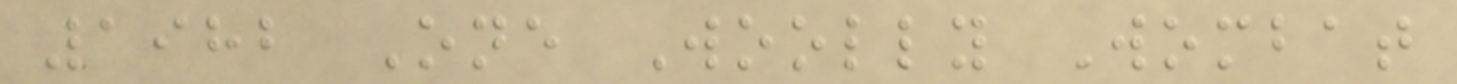1982 One Woolly Wombat
